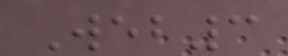Web3
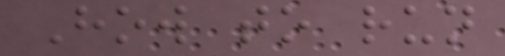How to run
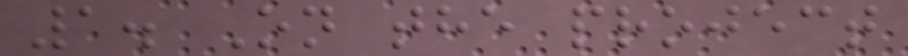1. On the project
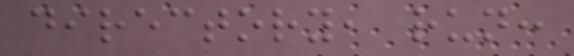directory, run:
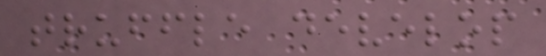truffle develop
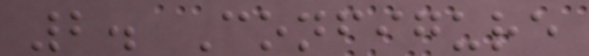2. Configure
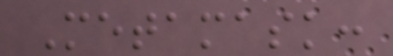Metamask:
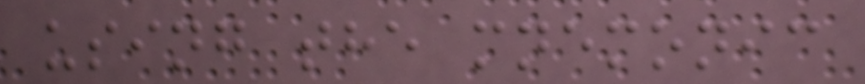using the mnemonic
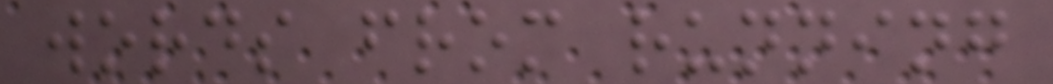words from running
